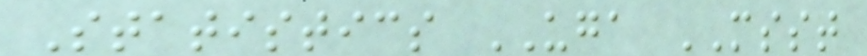Statistics UGA MSST
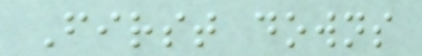First downs
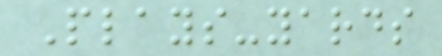Plays-yards
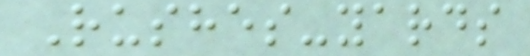Rushes-yards
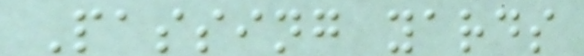Passing yards
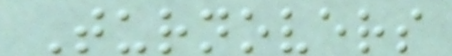Turnovers
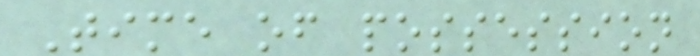Time of possession
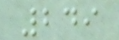249
